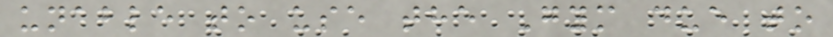unable to use the Gym due to
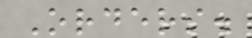Orders.
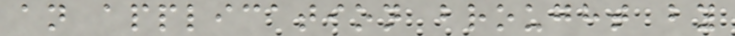an application brought by
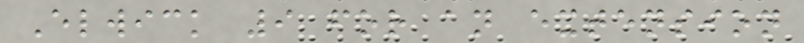Elwick 9 for an extension
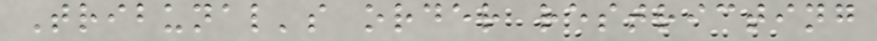Tribunal's order restricting
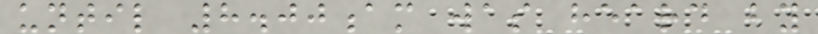until 8.00am was heard by
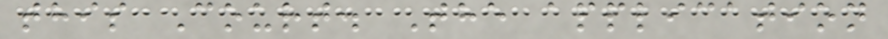this Court. The application
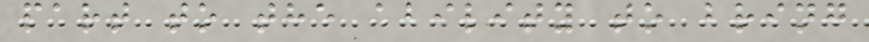part to the ability to bring
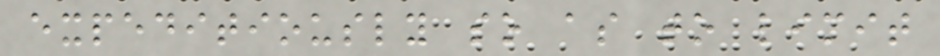expeditiously so as to limit
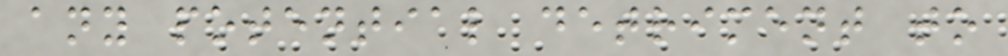any potential detriment to
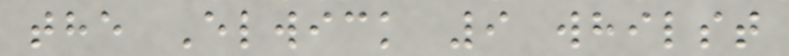the Elwick 9 whilst
